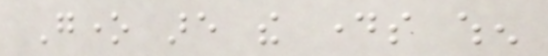Gone are the days when
